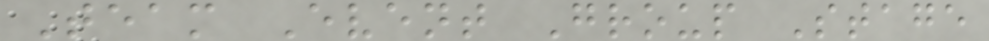Team Event Group Stage
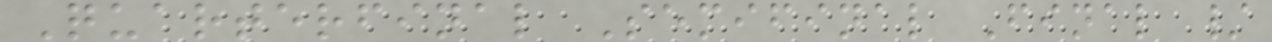Quarterfinal Semifinal Final /
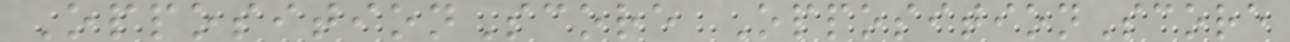OppositionScore OppositionScore
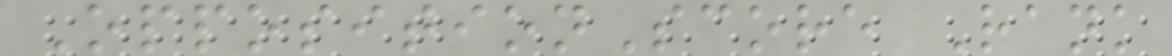OppositionScore Rank
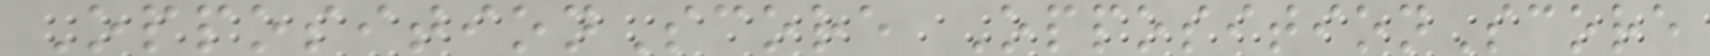OppositionScore OppositionScore
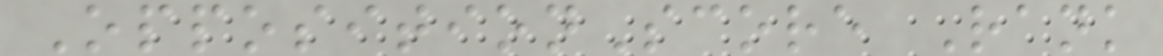OppositionScore Rank
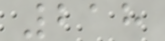218
